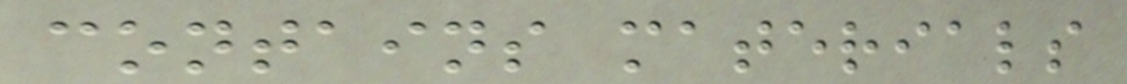contains materials
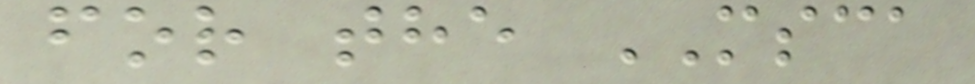for the MSCA
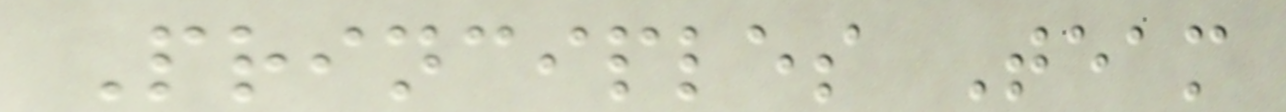Principles Team
